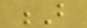B
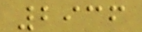2936
